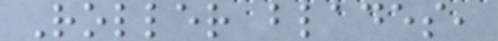Roller blades,
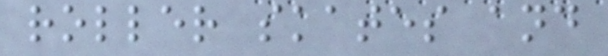roller skates and
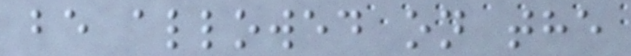be allowed on the
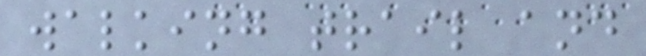walking trail and
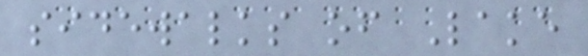sidewalks of Lake
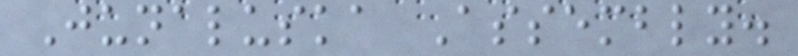Junaluska Assembly.
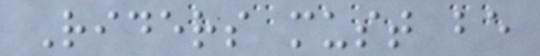Riders must be
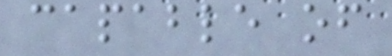capable of
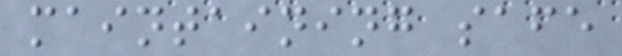maintaining safe
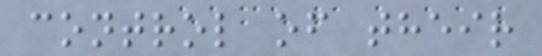control of their
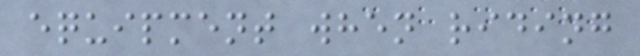equipment when riding
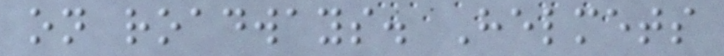on roadways. Helmets
